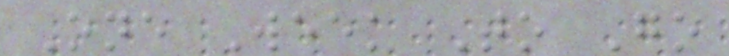One Week To Go
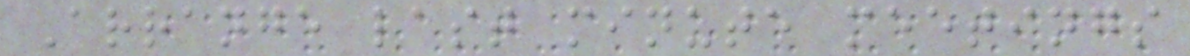Arrange last minute meetings
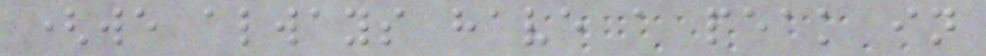(we always have a peak in
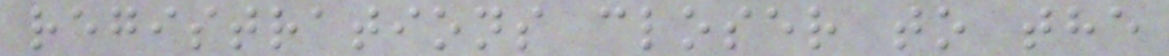registrations closer to the
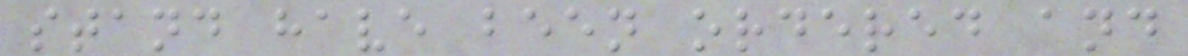stand have been ordered and
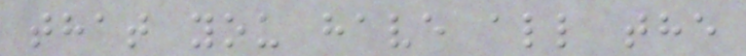that you have all the
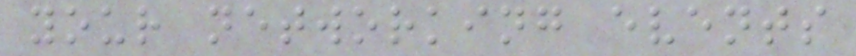your networking events
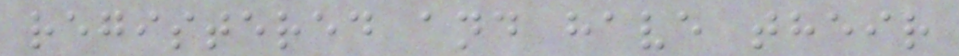registered and have their
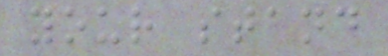your stand
